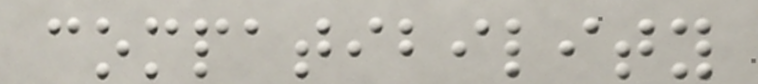compatibility
